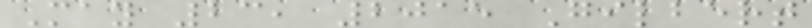May 23, 2015 Gilbert
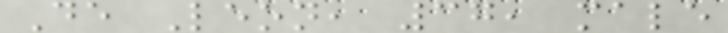De Leon, 37, male
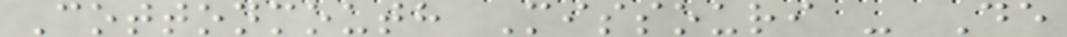Cottonmouth Missouri - De
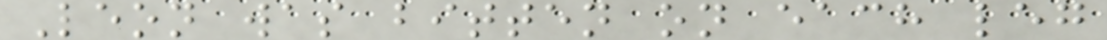Leon was bitten on each leg
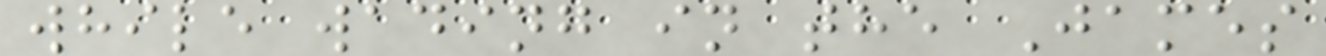while wading in the James
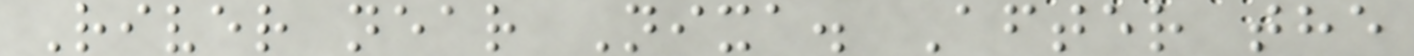River near Nixa. After the
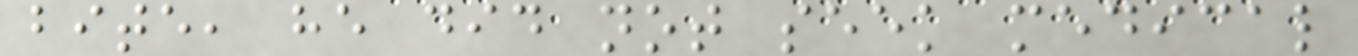bite, he did not seek medical
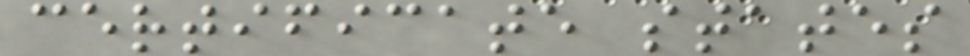certificate states
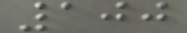100
